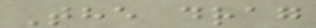The drag
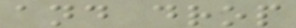and drop
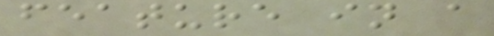feature in a
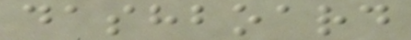dashboard
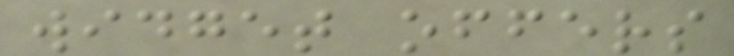widget offers
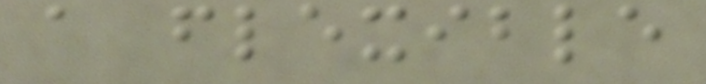a flexible
